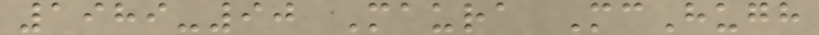1989-90 Maura McHugh
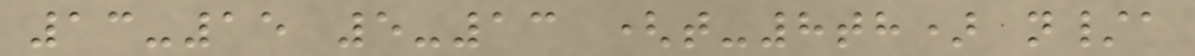13-15 5-13 (t-8th) n/a
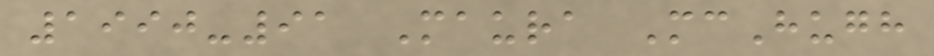1990-91 Maura McHugh
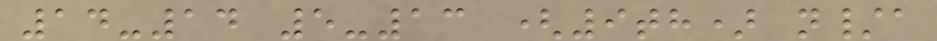14-14 5-13 (9th) n/a
